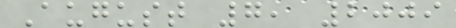August 7, 2009
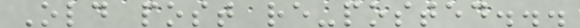Old post re-posted...
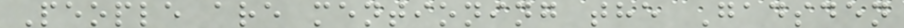People are mentioning the Gadsden
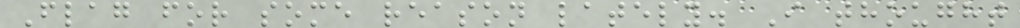Flag for some reason lately. I thought
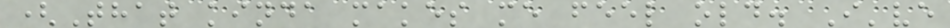(That kinda makes me feel old. I've
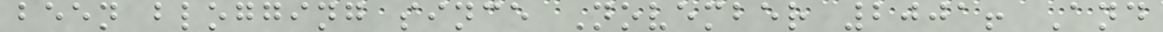been blogging since November 2001! And
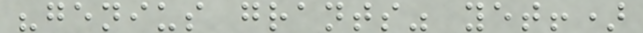"genius grants" yet!)
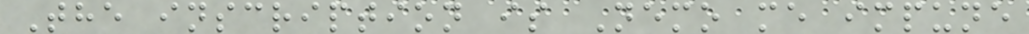The inscription is Nemo me impune
